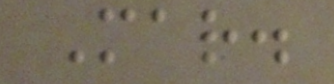Mar.
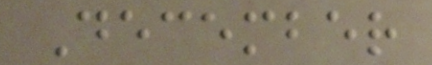December
